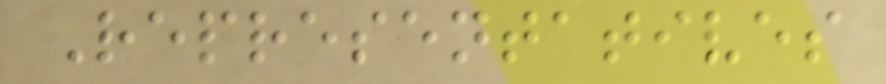Representatives
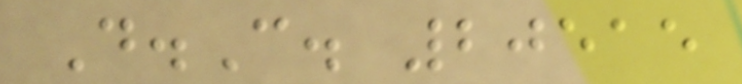D.C. 20515
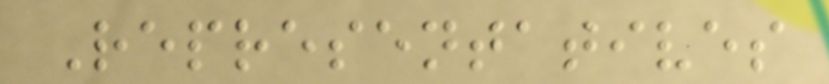Representatives
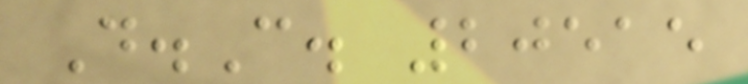D.C. 20515
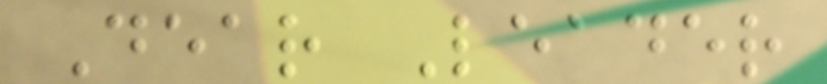Dear Leader
